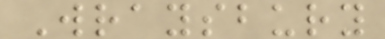Wraysbury
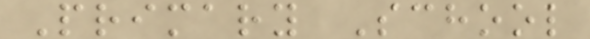Primary School
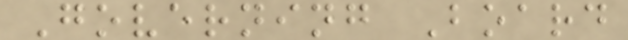Governing Board
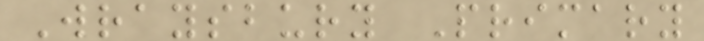Wraysbury Primary
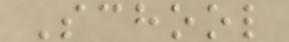School
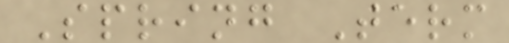Spring Term
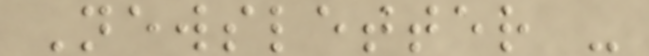Newsletter -
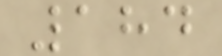184
